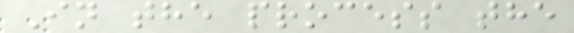In the process the
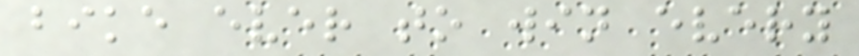bike ever to win every
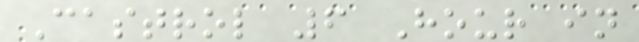Castrol 6 Hour in
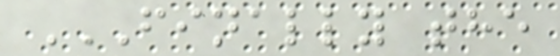FINALLY THE
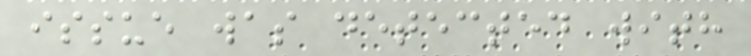issue was detected with
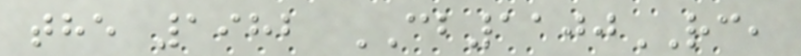the 1982 CB1100RC,
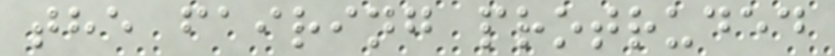the fairing protruded
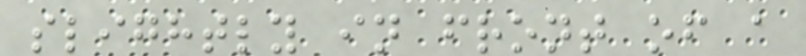slightly in front of a
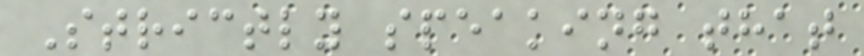Strictly speaking that
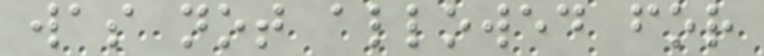was not allowed for
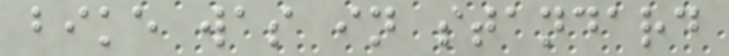bike was in standard
